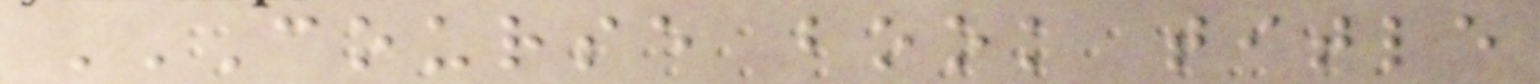COURSE BOOK TITLE
